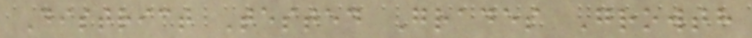District Tested Grades Growth
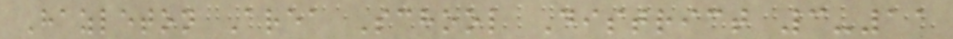Hazleton Area School District 3-11
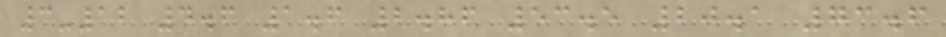3-12 4.6 1.6 2.86 53.5 20.1 73.6
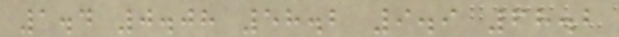1.4 0.08 58.2 9.9 68.2
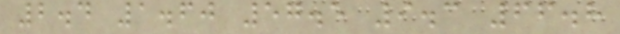2.4 1.60 57.5 9.3 66.8
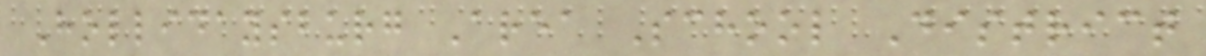Hollidaysburg Area School District
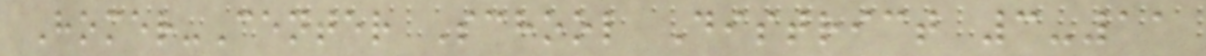Homer-Center School District 3-11
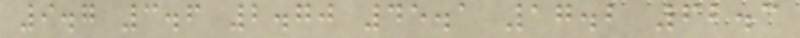9.7 3.6 2.70 45.1 17.2 62.3
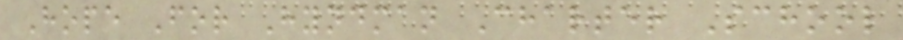Hope For Hyndman Charter School
